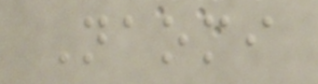Naomi
